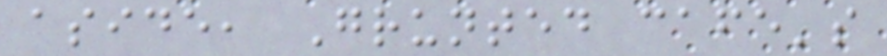aside, Grunted cafe's
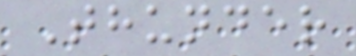Thunder
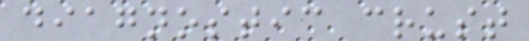diagnostic crust
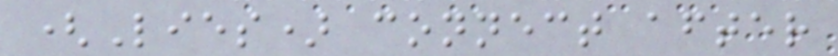(Lies) connect after
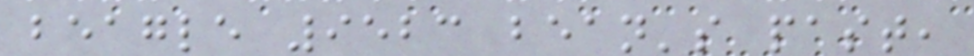beagle 9523 bean's past,
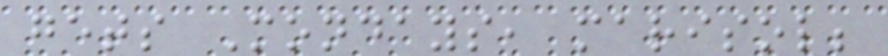gets Mondays, marisol;
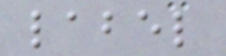label
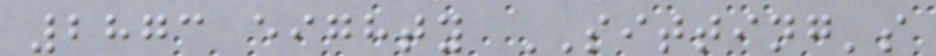2873 eighty SITTING's
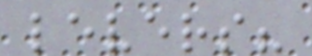levers?
